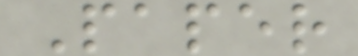Paper
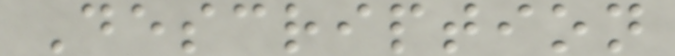Description
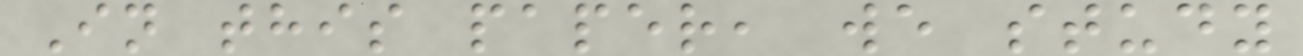In this paper, we study
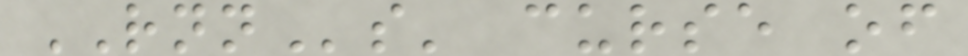RNNs' curse of
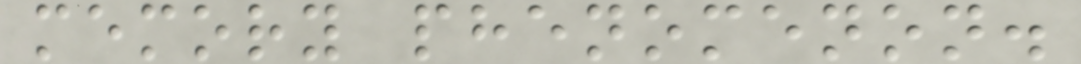memory phenomenon.
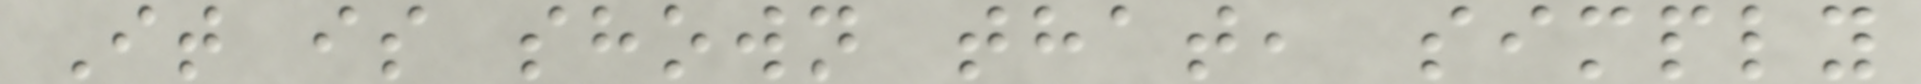It is shown that, simply
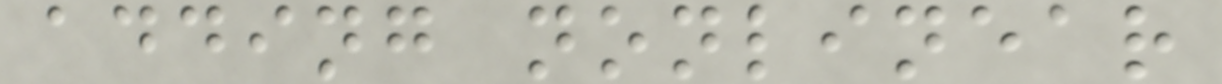adding nonlinear
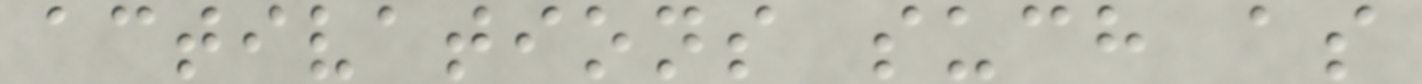activations such as
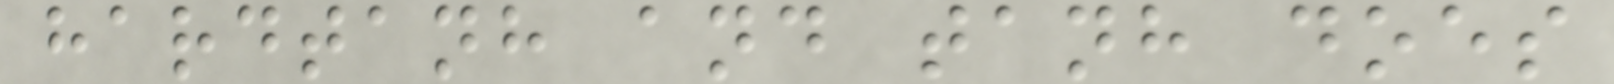hardtanh and tanh does
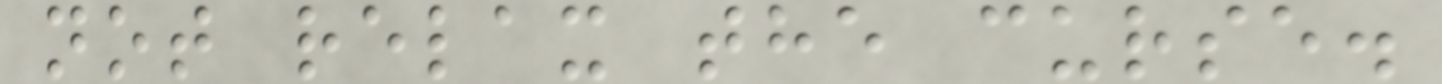not relax the curse.
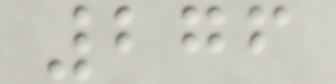276
